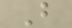B
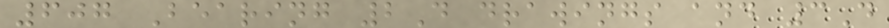607 Bearing 2D drawings and 3D
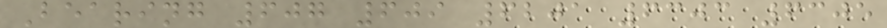Bearing 607 609 6201 6303 6305
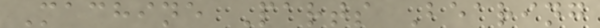Machine Parts Bearing
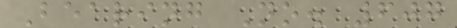Bearing No. 607
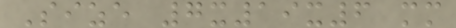Size 7x19x6 mm
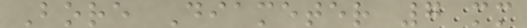Bore Diameter 7 mm
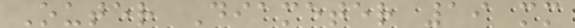Outer Diameter 19 mm
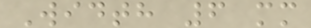Width 6 mm
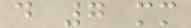d 7 mm
